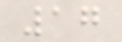17
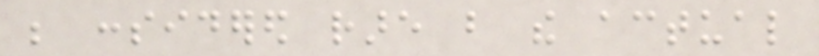be considered rare but the actual
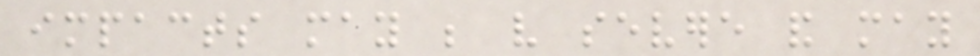impacts may be very severe and may
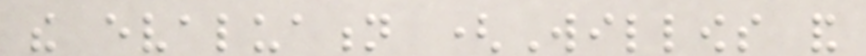the evaluation (Willows and
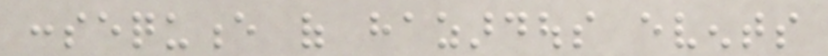consequence of hazardous events
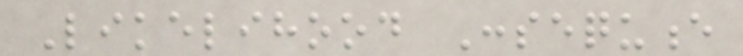Likelihood Consequence
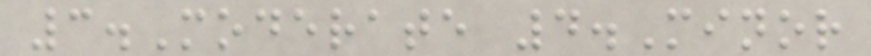3.Moderate 4.Minor
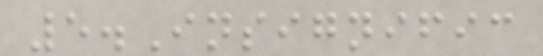5.Insignific
